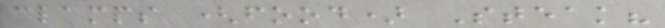clamps (food) Steak?
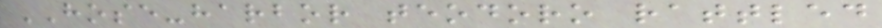HOSE-harbor teodoro rattled
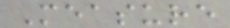Measure
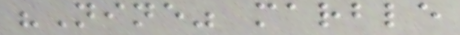"Nine" marble
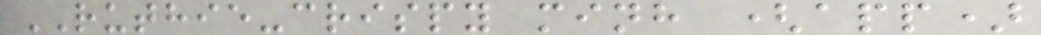RUTHIE-crispy minh (app)
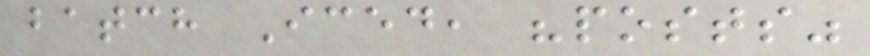batch Iced, "posts"
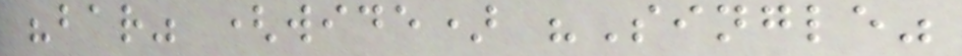"bar" (wide) "Single"
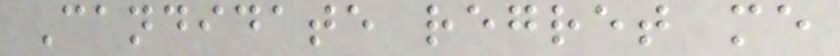Candidate regret me
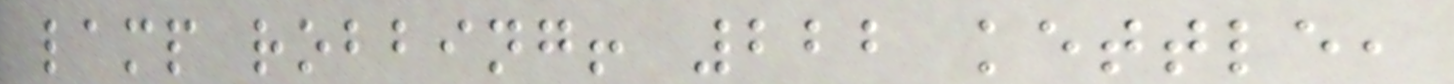lamp robbing! 222 kettle,
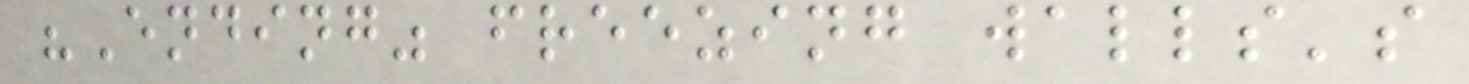"Ending" freezing walls's
